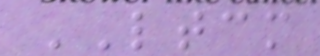LTCM
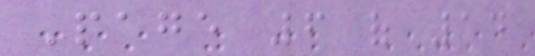Page 6 of 14
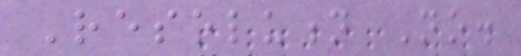Resolution No.
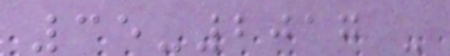35-2017 -
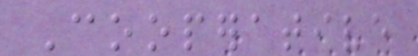Cooperative
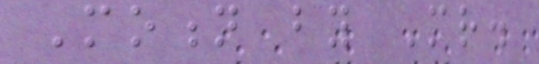Motion by Mr.
